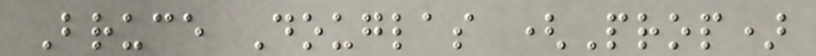Bruce Douglas (Prop)
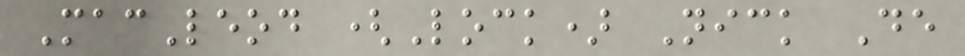MacLeod (Lock) Nick De
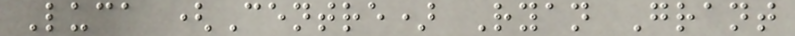Luca (Centre) Ryan Grant
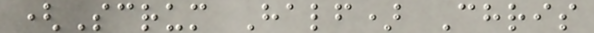(Scrum Half) Chris
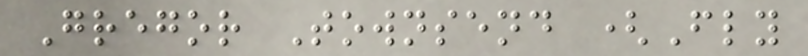Gregor Townsend (Fly
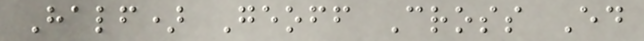Half) Geoff Cross Ed
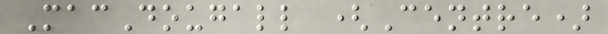MacDougall (Centre)
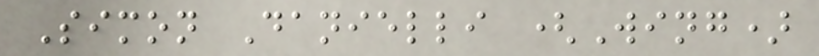Simon Danielli (Wing)
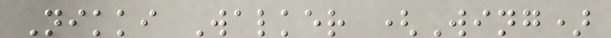Nikki Walker (Wing)
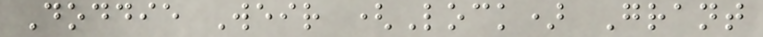Doddie Weir (Lock) Grant
